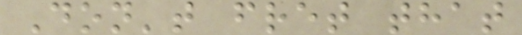Don't fret that
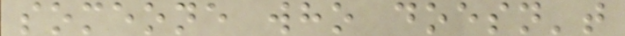someone who doesn't
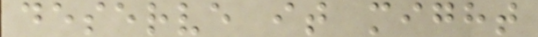deserve it might
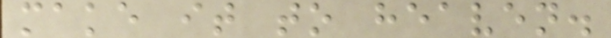make it to heaven.
